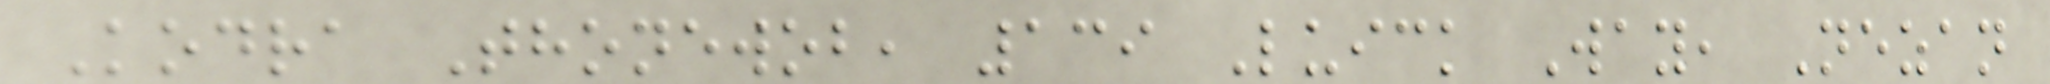Kodra Thonewob, 139 Luick Way, Nezan
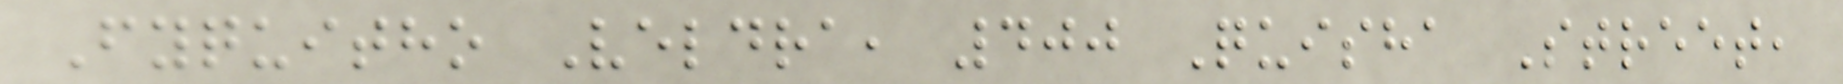Fyquitho Veldra, 400 Quisha Street,
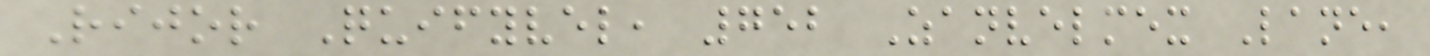Rijor Quifyvel, 752 Zanvelmex Lane,
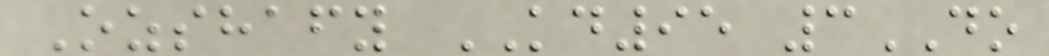Ozshafy KD95 3DO
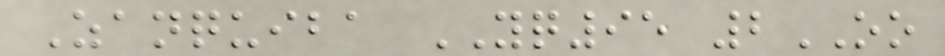Zanquiba YQ95 2OO
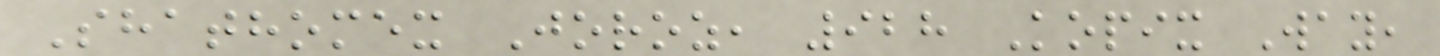Shathomex Joroz, 928 Kopix Way,
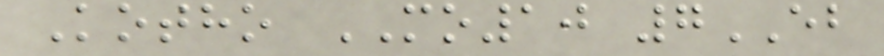Kotho MO10 7EB
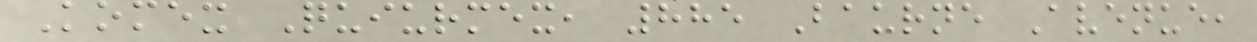Komex Quiurmex, 885 Baurne Avenue,
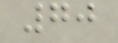70
